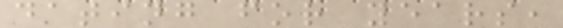dating for years,
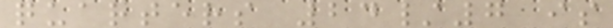quarters 24/7 is
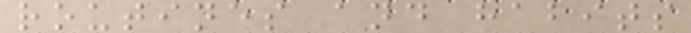routines and habits
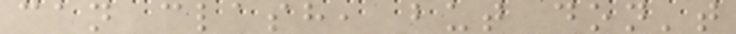can clash, but don't
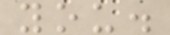you.
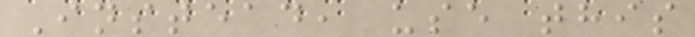Instead, use this
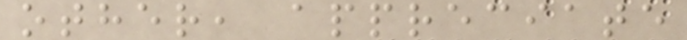other, appreciate
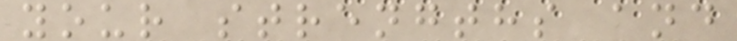your strengths and
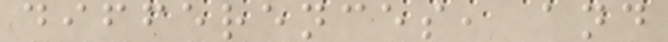differences, and
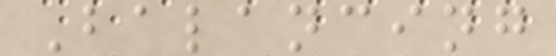Balancing
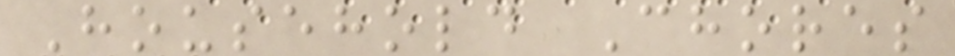Household Chores
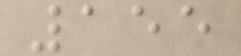155
